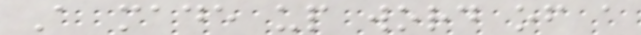A made up word of a
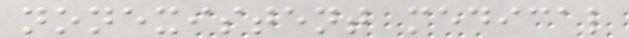nonexistent medical
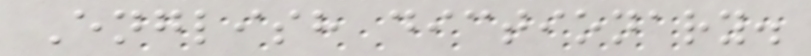English dictionary.
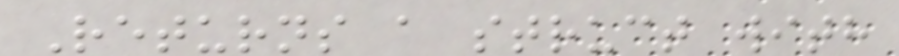Returns a struct with
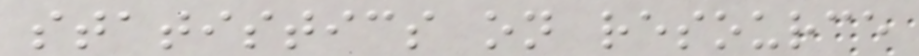statistics on resource
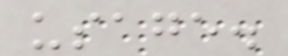usage.
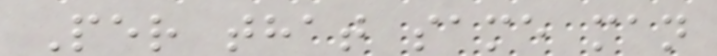Per that same man
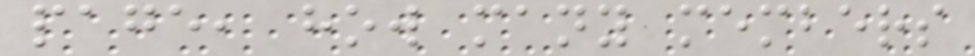page, how many members
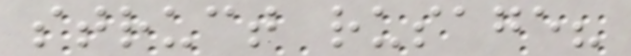struct rusage?
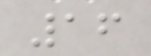16
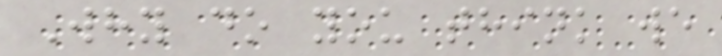Why do you think we
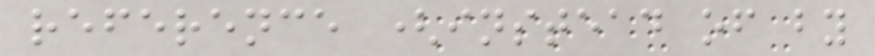reference (instead of by
